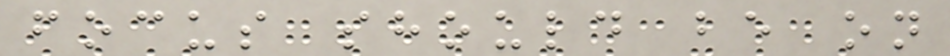focus should be on
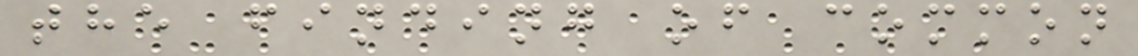the finding of common
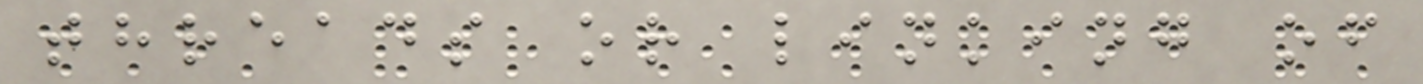threads or linking of
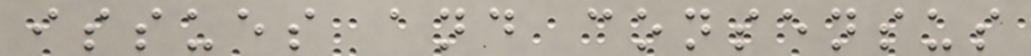issues and consensus
